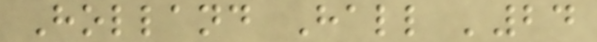Holland Hall '24
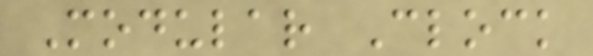Modular Clock
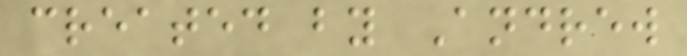created by Andrew
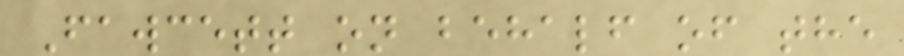Fawcett on behalf of the
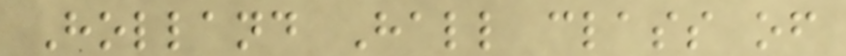Holland Hall class of
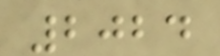2024
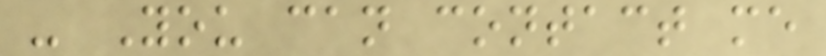- You can contact me
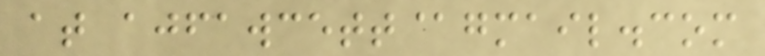at ajfawcett@gmail.com
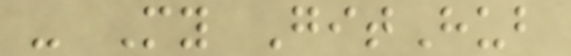- My GitHub
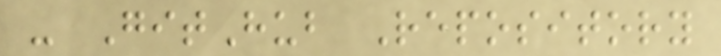- GitHub Repository
